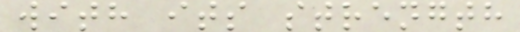with its strength
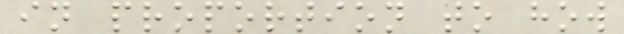in proportion to how
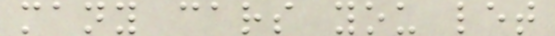many cars you let
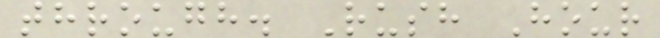through. Rush Hour
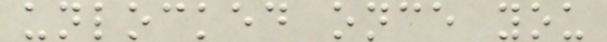unlocked once you
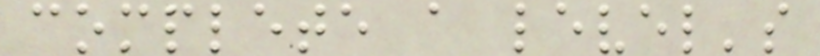complete a level's
